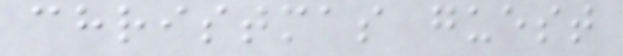christmas guest
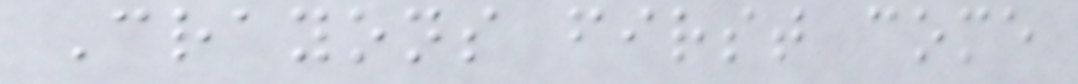Crayons first come
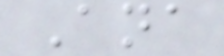Ana
